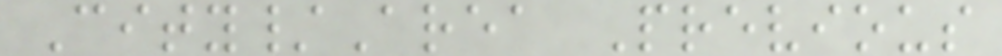City/Area Previous
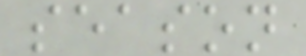season
